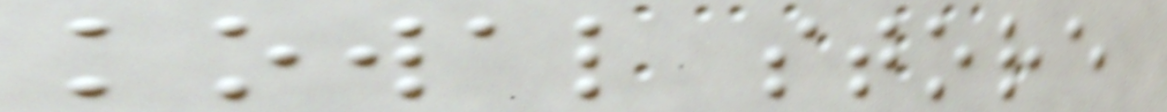kowal store
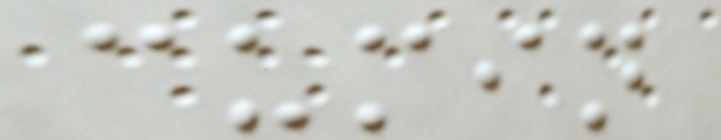cumin
